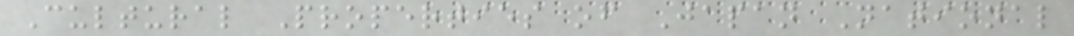Cultural Properties of Japan National
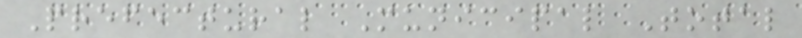Prefectural Municipal Total
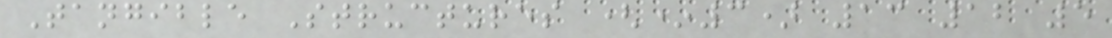Tangible Structures (*3) 13 12 5
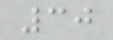30
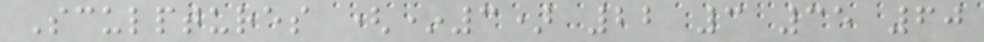Sculptures (*3) 22 3 35 60
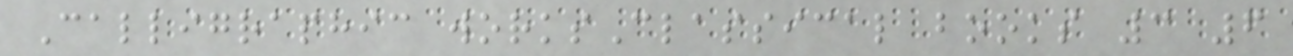Calligraphic worksClassical books 3 6
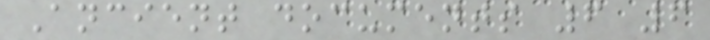Ancient documents 6 6
